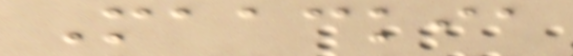Maackia
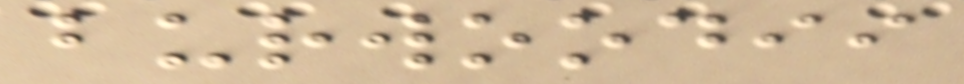burwoodii
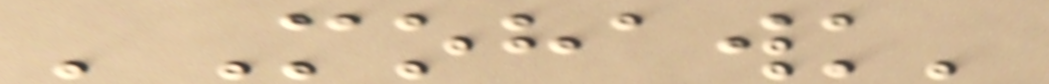'Mohawk'
